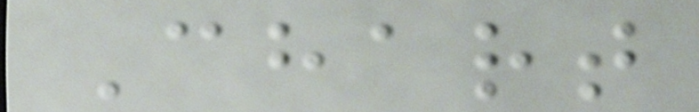Chart
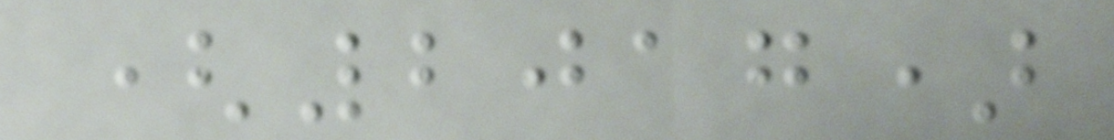(2017)
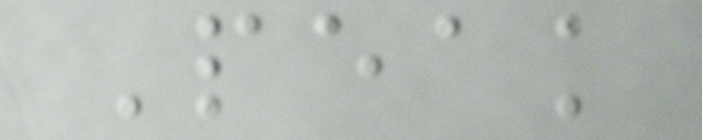Peak
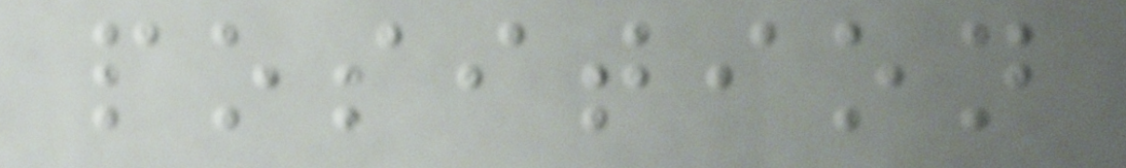position
